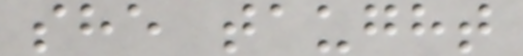she taught
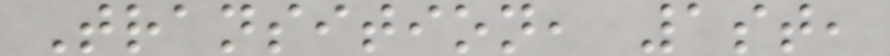Transition, 1st,
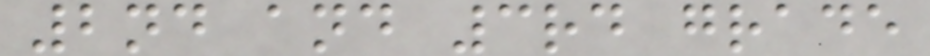2nd and 3rd grade
